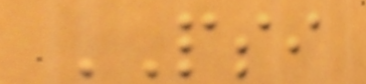PSI
